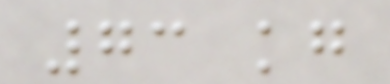73 kg
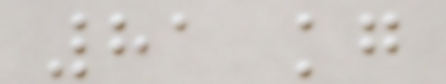81 kg
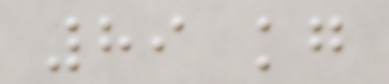89 kg
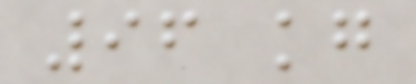96 kg
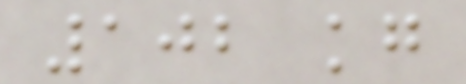102 kg
